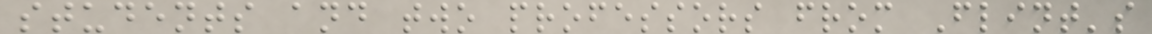students and two professors from Flint's
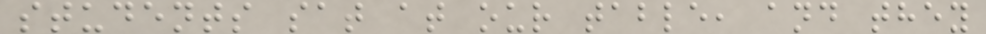students sat at our table, and they
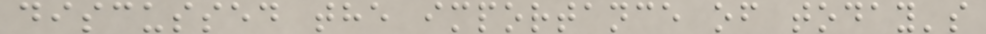discussed the importance of today's
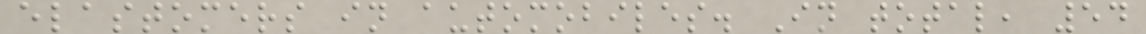elastomers in automobiles. In total, 54
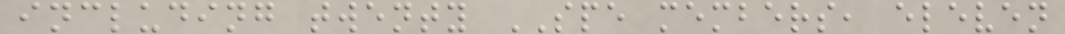including twenty SPE members, eleven
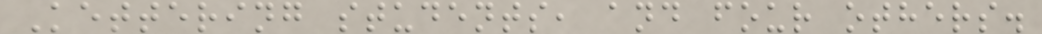Kettering students, and four others.
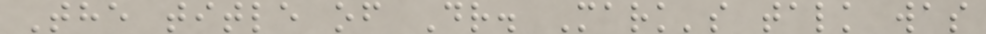The title of Dr. Mark's talk was
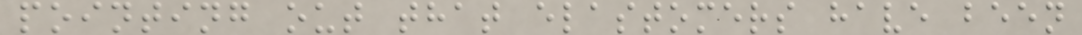pointing out that elastomers have been
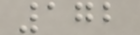172
